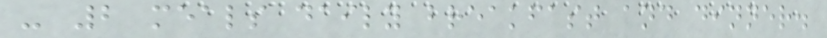- 2 meals daily breakfast and dinner.
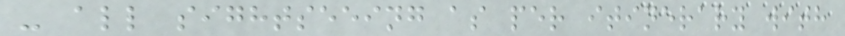- all sightseeing as per itinerary with
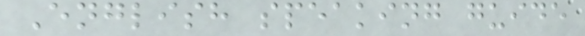English speaking guide
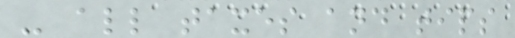- all taxes and tips
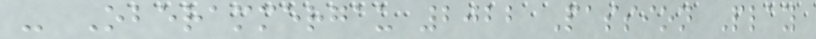- Oberammergau 2022 Passion Play
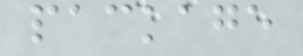package
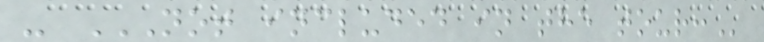- NOT INCLUDED IN THE TOUR:
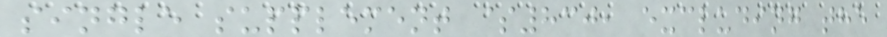single supplement $830, excluding the
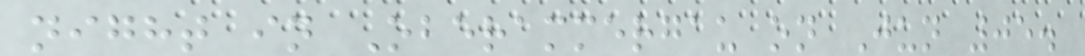night in Oberammergau on Jun 05.
